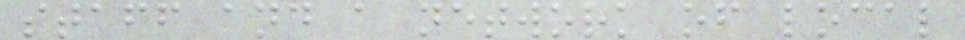staff and a network of local
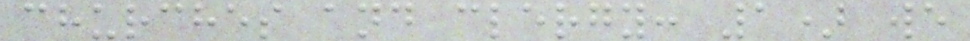churches and clergy: 1) we
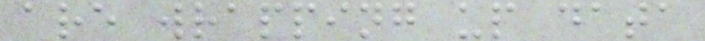are wrapping up data
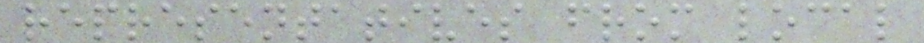representatives from local
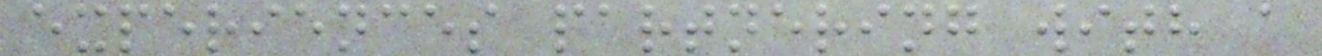experiences partnering with a
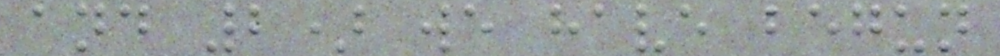and 2) we have begun
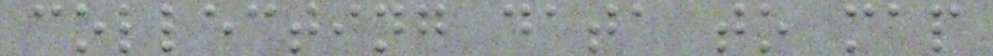collecting data to map
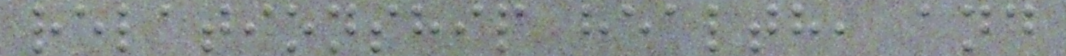relationship health, and
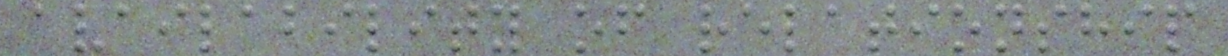availability of relationship
